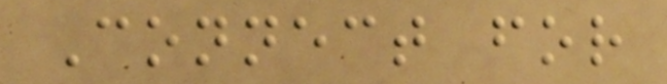Connect for
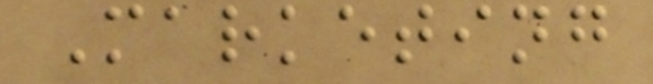Marketing
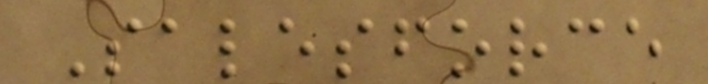Salesforce
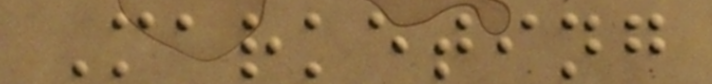Marketing
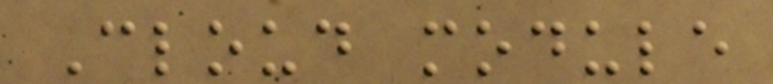Cloud module
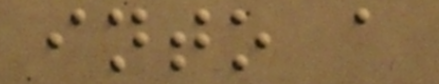into a
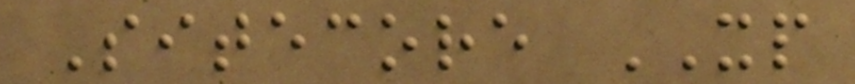Sitecore XP
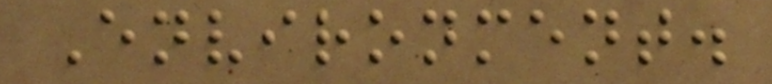Environment.
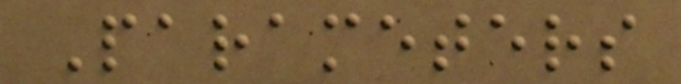Parameters
